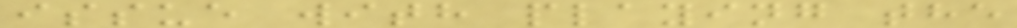issue with playing the
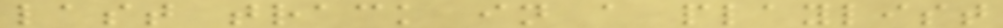last track in a playlist
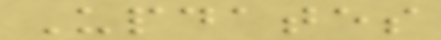Updates
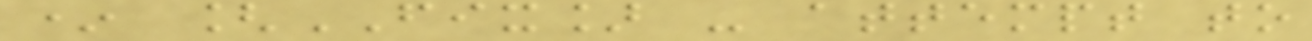* [FIX] - attempt to
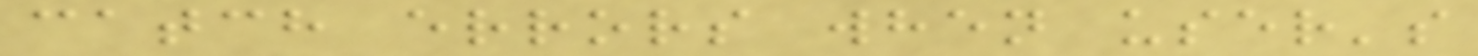catch errors when user's
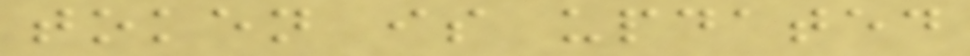token is updated
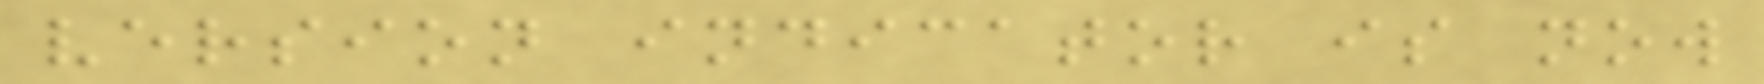version indicator is now
